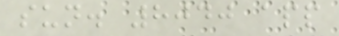sun. 8040 app
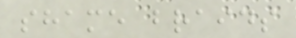shame braids
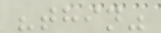"thin"
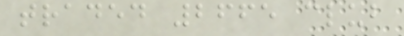traded 2665 club
